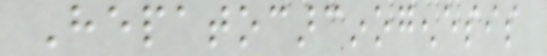Hepatocarcinogenesis
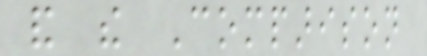and the Comparison
